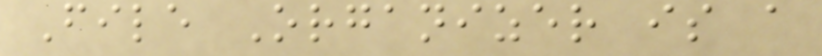File Organizer is a
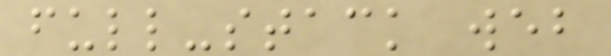full-stack web
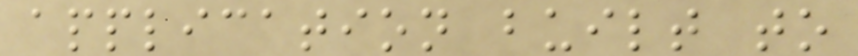application built to
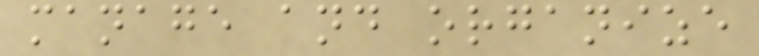manage and organize
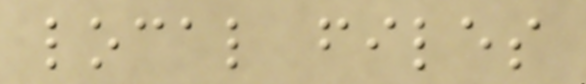local files
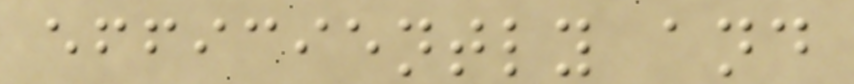efficiently and
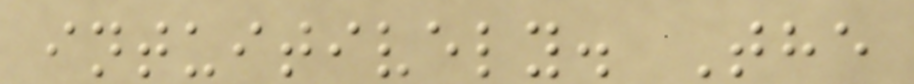intuitively. The
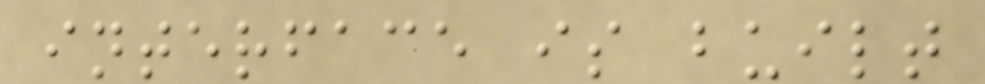interface is built
